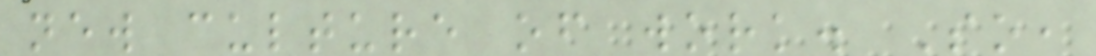new culture of work. So,
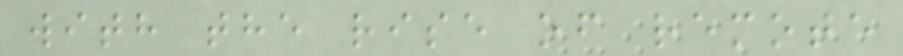with the rise of remote
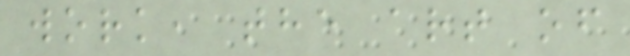work, the art of
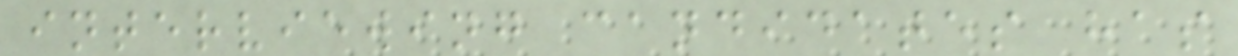interviewing candidates has
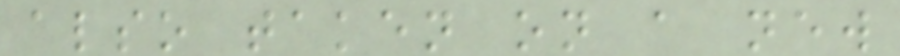also taken on a new
